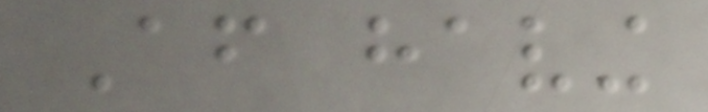After having
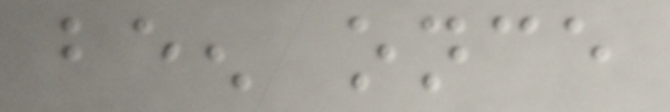been once
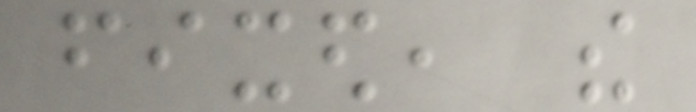fixed, the
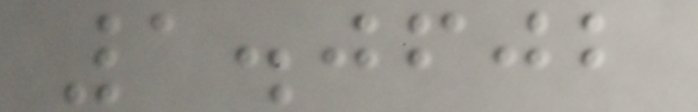1.0602
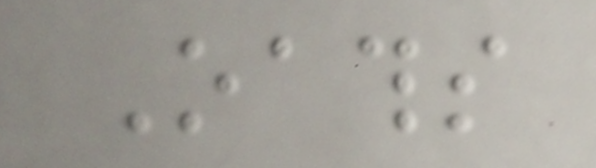Oaths
